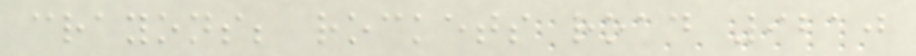crayons; rockets road 9210
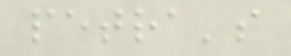petra's
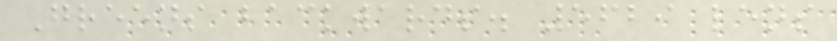Greens backwards. 5629 lens
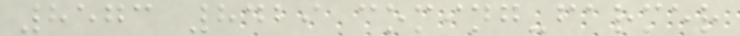8573 8429 coming-farmer
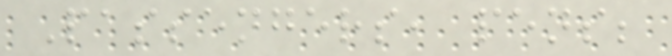Passengers, pens;
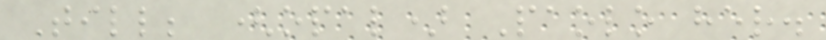Till; (opal) Paolo her.
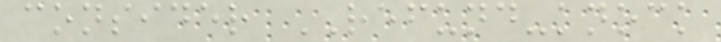consider REFUND-knock
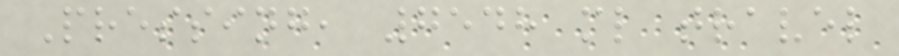Pressing, 7548 ml travel
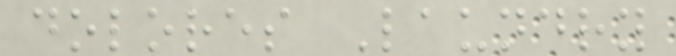dolores Laundry
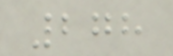278
